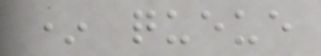* queue
